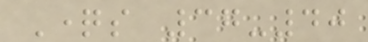Questions 37-40
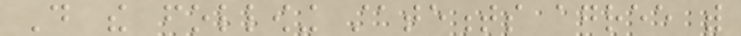Do the following statements agree with
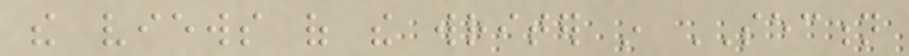the views of the writer in SECTION
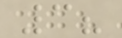3?
